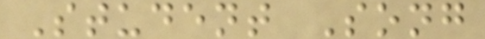Student Song
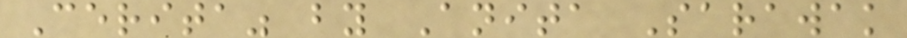Cerita" by Anita Sarawak
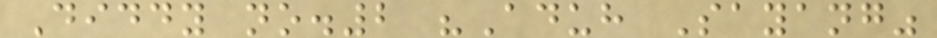Diddy no.2 "Aduh Sayang"
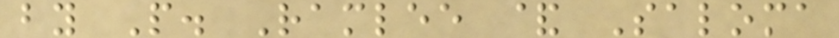by P. Ramlee & Saloma
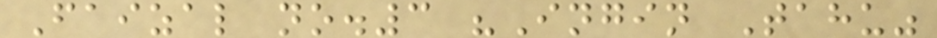Faizal no.3 "Ingin Tahu"
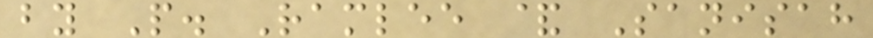by P. Ramlee & Sanisah
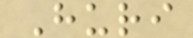Huri
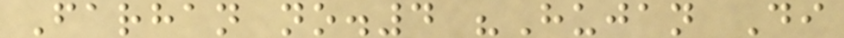Farhan no.4 "Hujan Di
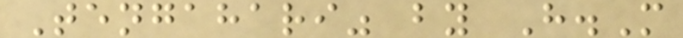Tengahari" by H.M
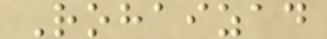Rohaizad
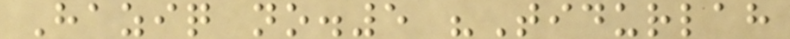Haziq no.5 "Tidurlah
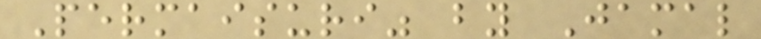Permaisuri" by Jamal
